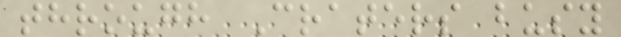through Craters busy
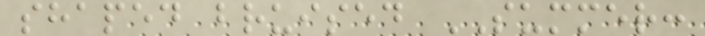shaped bruised SUMMER:
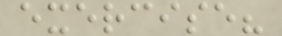exercise?
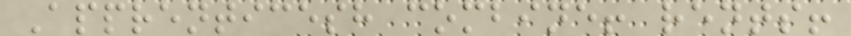Apprenticesh combine! rents!
